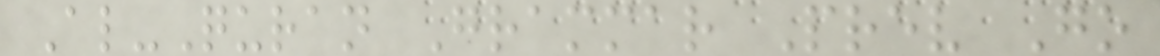Al-Quran Grammar Prev Go
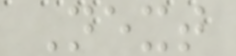Next
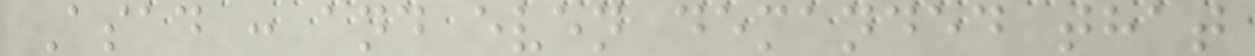Asad : and even demanded that
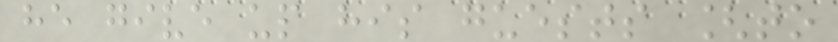he give up his guests [to
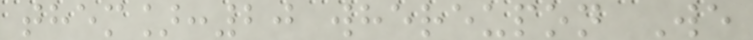them]:20 whereupon We
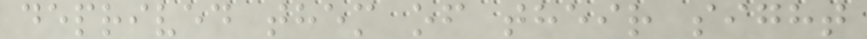deprived them of their sight
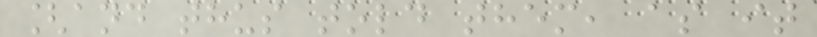[and thus told them, as it
